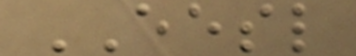EESL
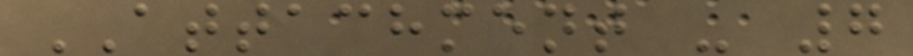ATTACHMENT - 7
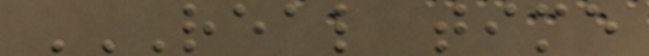REAL TIME
